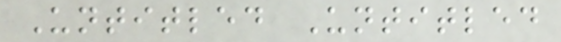Untitled Untitled
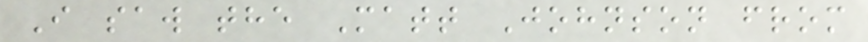I saw the Matt Johnson from
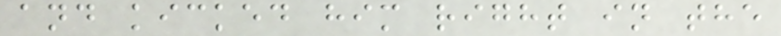and kicked him right in the
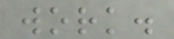work.
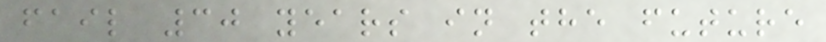fail 30 years in the future
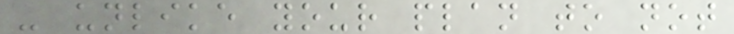- unlike your plan to not
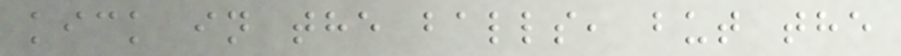kick in the balls, but the
